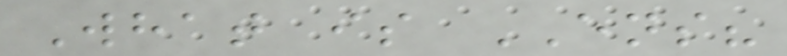What is ENS?
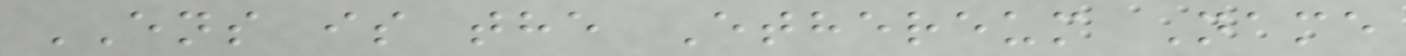ENS is the Ethereum Name
